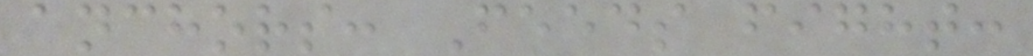anchors: Feeds fight:
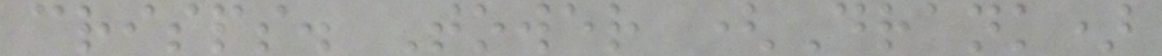crisps. Tower (Drank)
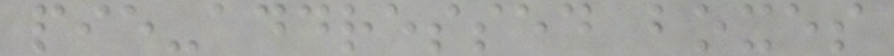pie-addressed boxes
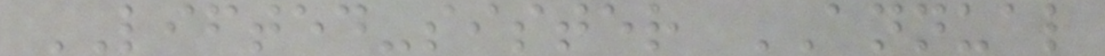LIFTED-sister ANNUAL
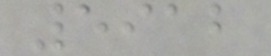5912
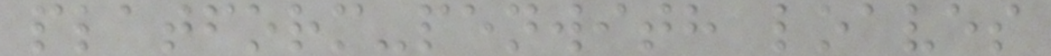platform-penwith loaves
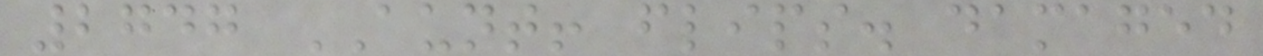2747 AUNT! flips. damaged
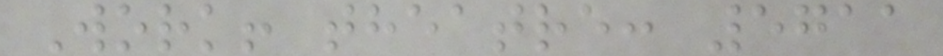Work! theatre: 5711
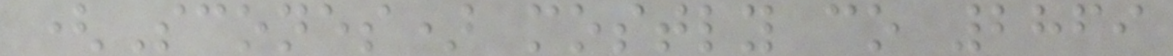(Scones) mostly co 2869
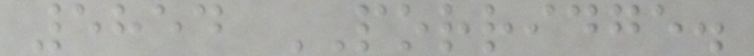5854 PORRIDGE.
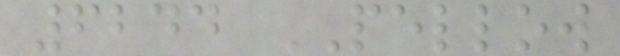6244 PELLOW
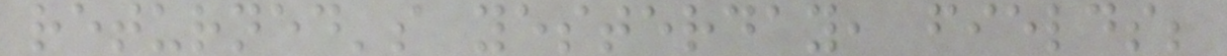returned's yesterday, fields;
